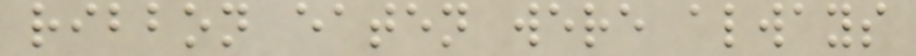ribbon eaten were always
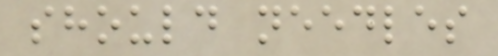should needles
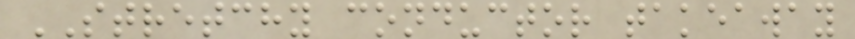STRETCHY conductor takeaway
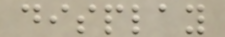display
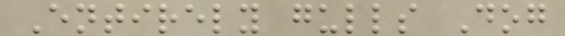Entirely gulls Dog
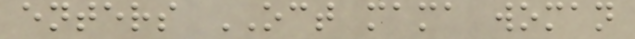enters OCT mama woman
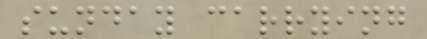sunday carrying
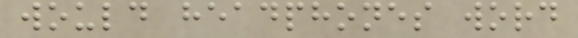would headphones word
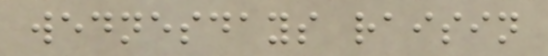wednesdays raisin
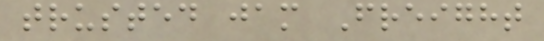trusted jam Freight
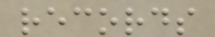records
